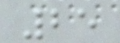25
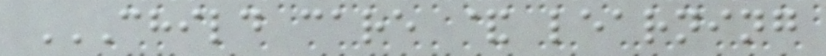CHILD CARE & LEARNING
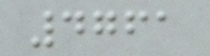4761
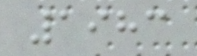1983
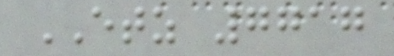ETZ 7717
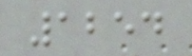1254
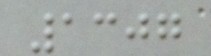1307
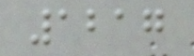1217
